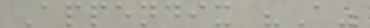Appendix "A"
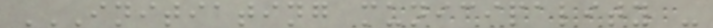INITIATING MUNICIPALITY -
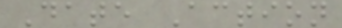Date Action
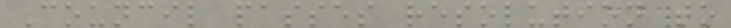Council passes resolution to
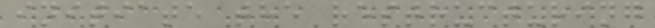initiate the restructuring
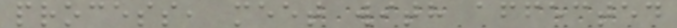process, meet with affected
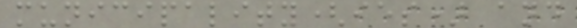municipality(ies) and
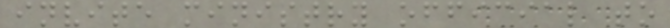invite ministry official to
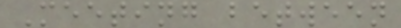Meeting between
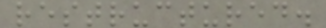restructured.
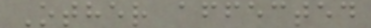Other affected
